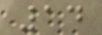14
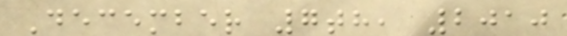December 7th, 2010
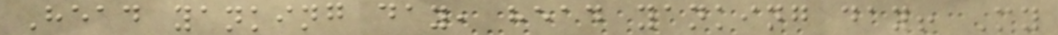Head yanking day, head yanking day! My
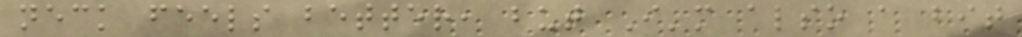neck feels better, but I'm also a bit
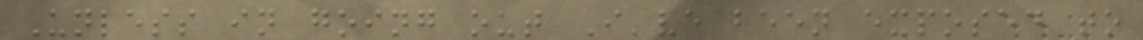Unless in going out I've been exposed to
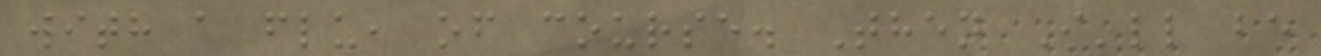with a flu, of course. Then I'll be
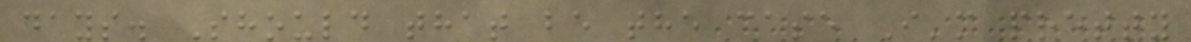days. Should that be the case I'm pretty
